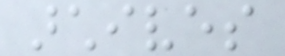archives
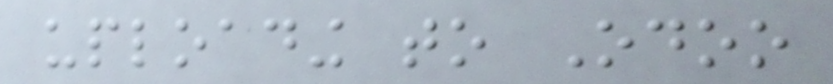uploading to Odoo
